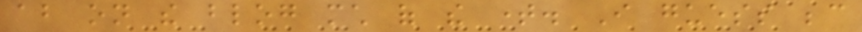about on the blog much of the time. I guess because
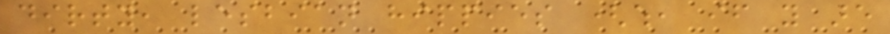dirty, lesbian hippies (which, if you are
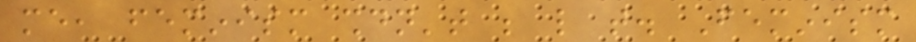me, feminism shouldn't be like that. Feminism
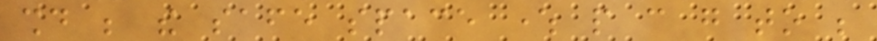should be the safe space where people can go to be
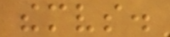themselves.
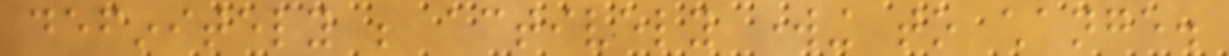definitely be actively working to change.
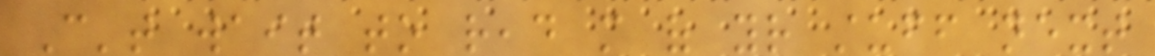Can't wait to read more of your stuff next
